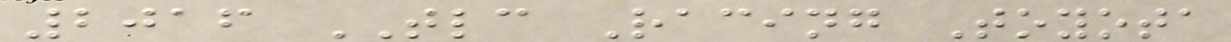2016 TLC Racing Toyota
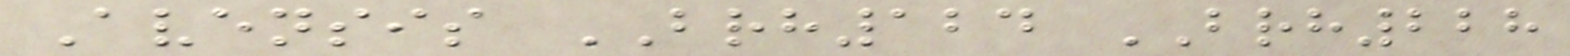Avensis BRH124 BRH228
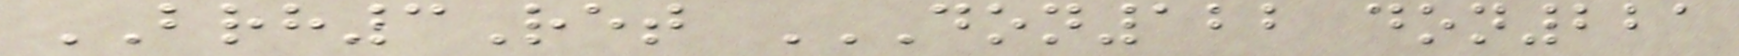BRH3Ret DON122 DON221
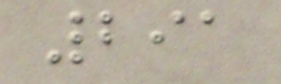291
